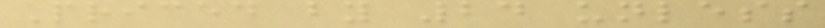Priced by 24 unless
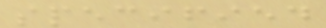specified
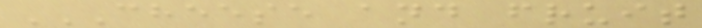CHEESE AND FRUIT
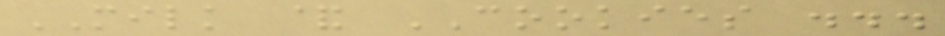MILK & COOKIES ...
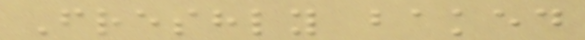Freshly baked
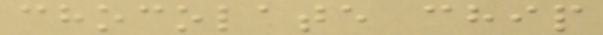chocolate chip
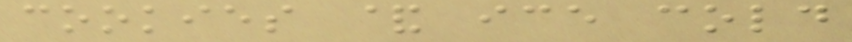cookies & ice cold
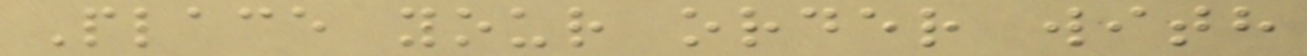Place your order with
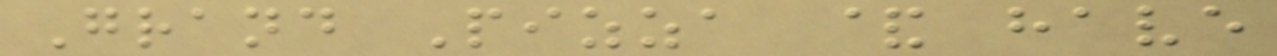Grand Pizza & have
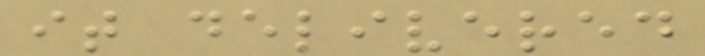it delivered
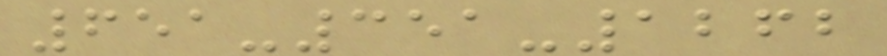651-351-1262
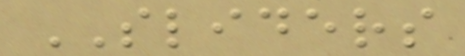SLIDERS
